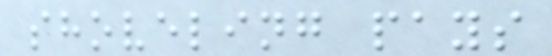shoveling pays
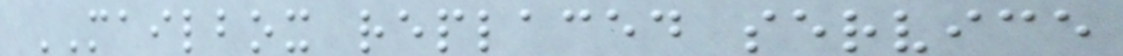MAILBOX replaced service
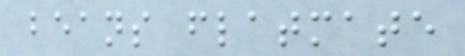beans flatmate
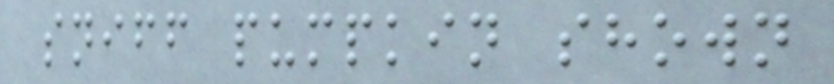sniff pumpkin shown
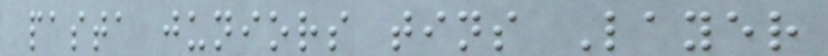pasta juniors tins Layer
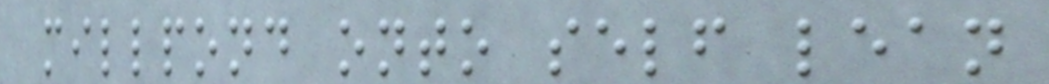millpond onto self lean
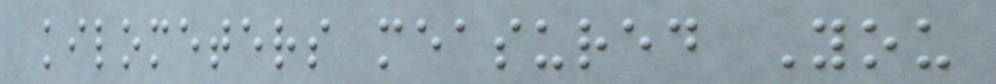kilometers measured You
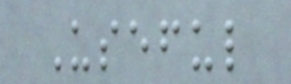Useful
